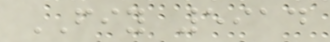FIY 5914
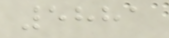5881
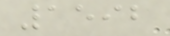1592
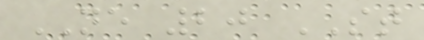NE 20 ST
